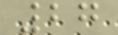27
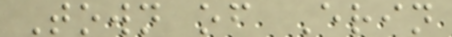Town of Erin
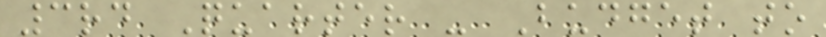3rd Quarter - Budget to
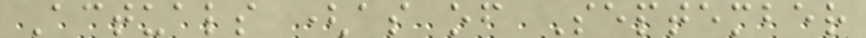Actuals (as of September
